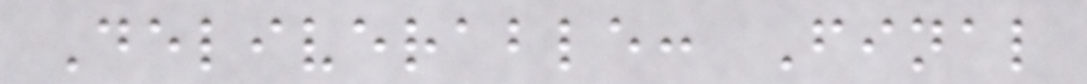Deliverable: Final
